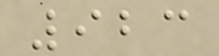923
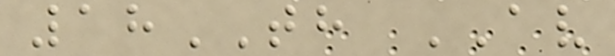18TH AV
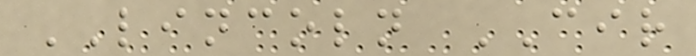LINCOLN CIR
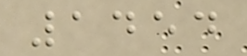1454
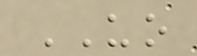UO
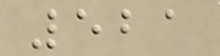521
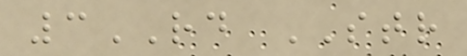3RD STR
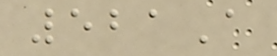521A
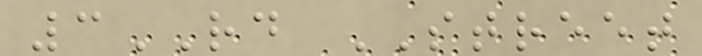3RD STREET
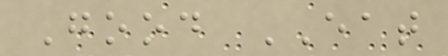Good EAT
